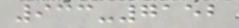933-7152
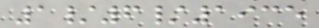1/6/1935
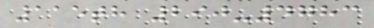115th 290-4783
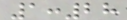1:28
